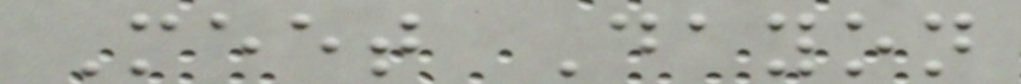Meet Dayon
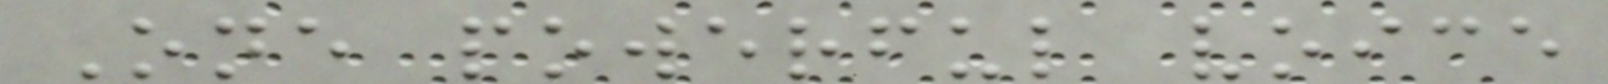One powerful voice
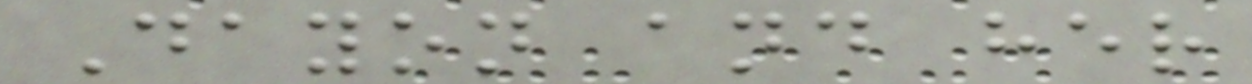Dayon and her
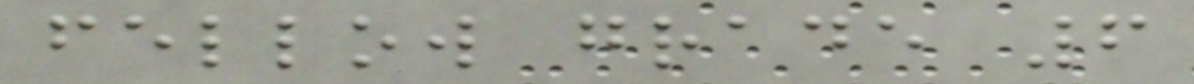fellow grade 6
